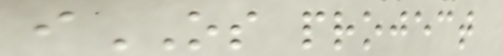iOS project
